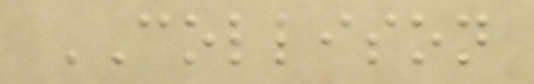COLLISON
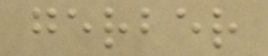gerber
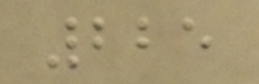225
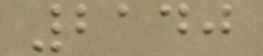2140
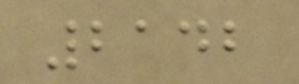2142
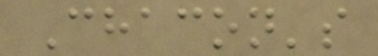Chacon's
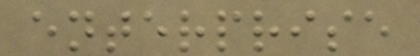enterprise
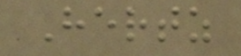Hertz
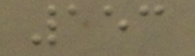153
